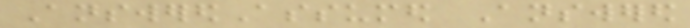AnsweredAssumed Answered
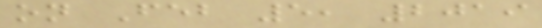on Feb 5, 2019
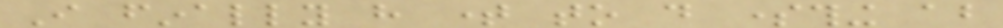I finally have time to do something about
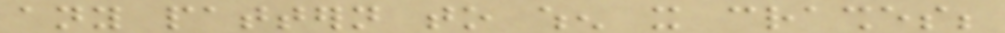any pattern to when it crashes;
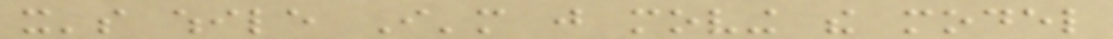it's while I'm just moving the model
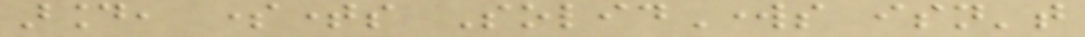around, sometimes SolidWorks isn't
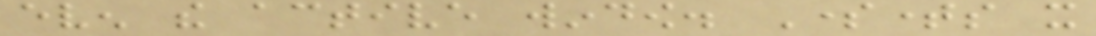even the active window. Sometimes it
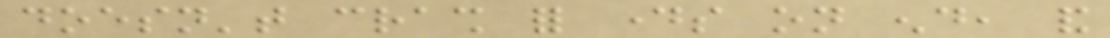doesn't crash for days on end, and
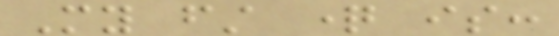My first question is:
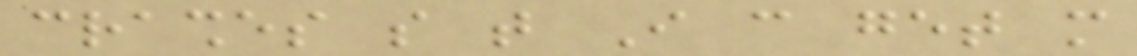crashes so that I can get more
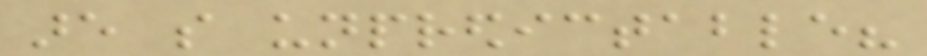are so unpredictable?
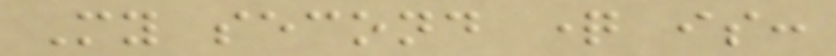My second question is:
